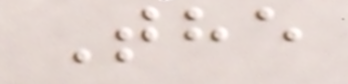The
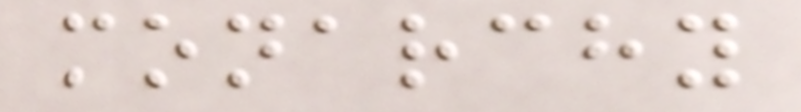monarchy
